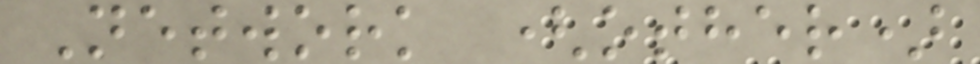Network (other)
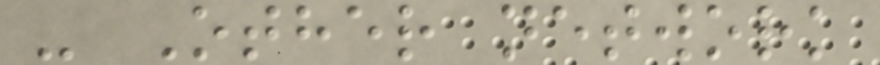- Other network
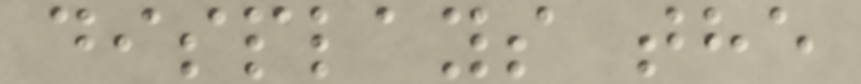displays the
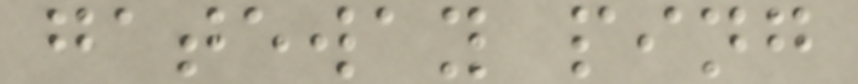gateway ping
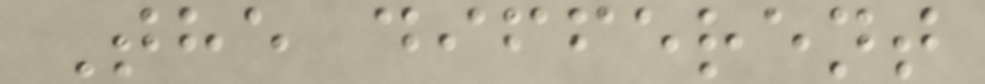The different
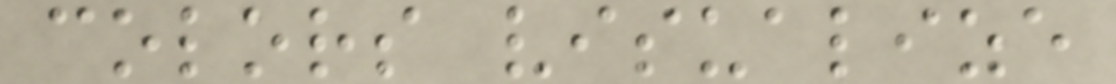colors visualize
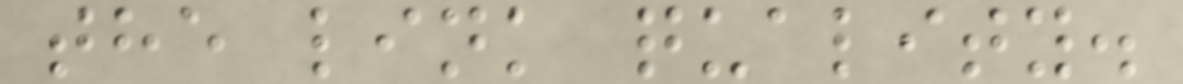the link quality.
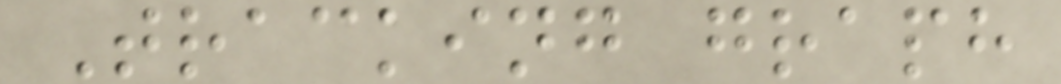Tracking graph
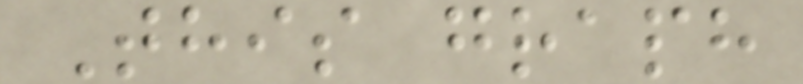This graph
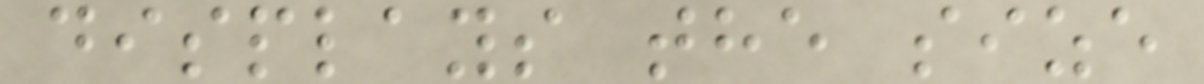displays the size
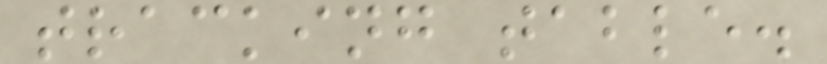tracking table.
